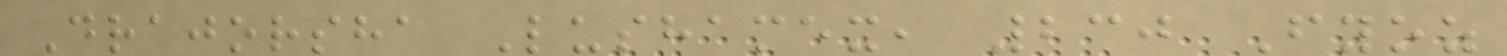Drajorsha Lushamex, 230 Fyoz
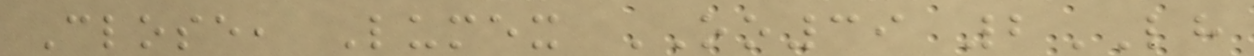Close, Lumex OO39 2LH
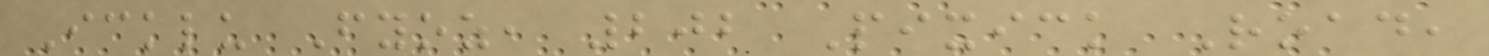Icklu Fyoz, 202 Pixick Road,
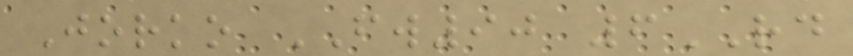Jorko FW90 6RD
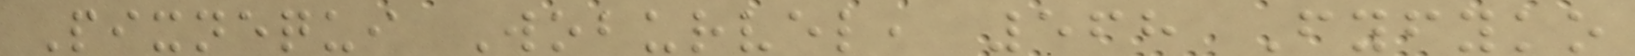Pixnequi Woburvel, 568 Fyfyko
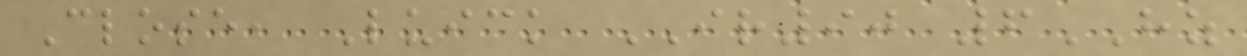Close, Luick IR90 6HZ
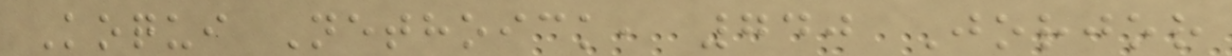Koqui Nethoick, 740 Jorjor
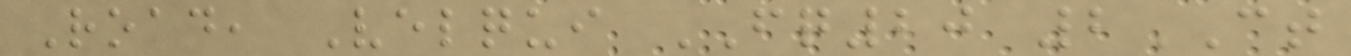Road, Velqui FQ20 2CT
